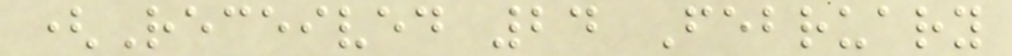(Received 24 February
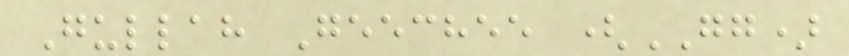Gullah Geechee (GG)
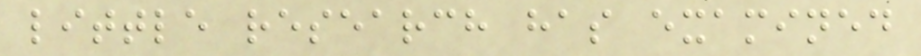little research has examined
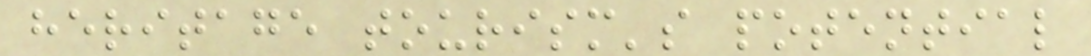heritage tourism's potential
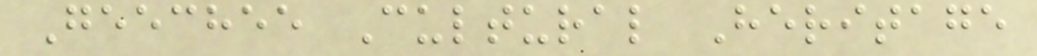Geechee Cultural Heritage
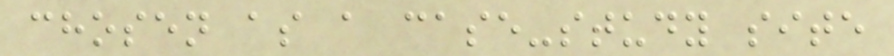chosen as a case-study site
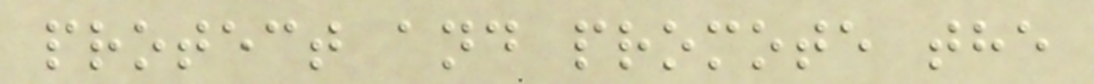protect and promote the
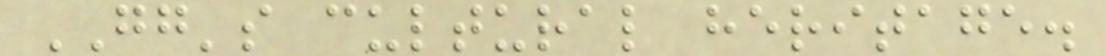GG's cultural heritage.
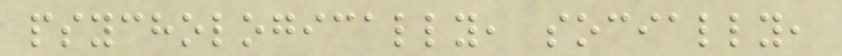psychologically, socially,
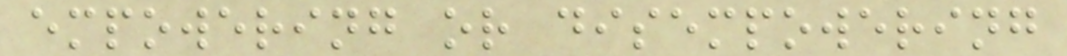empowering or disempowering
